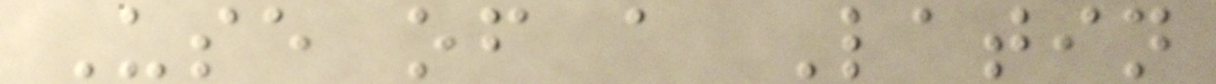Use of a Latin
